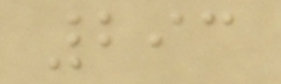293
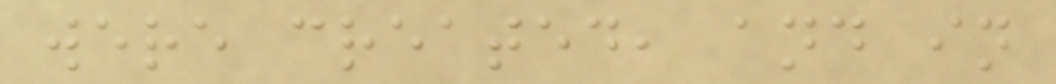were created, and in
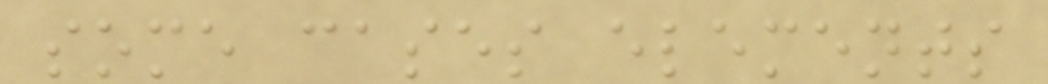some cases elements
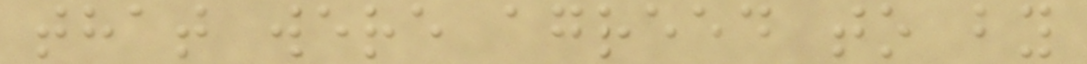that were agreed to by
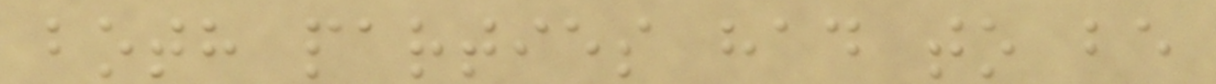both parties had to be
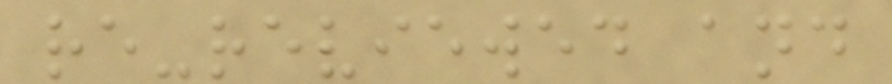re-reviewed and
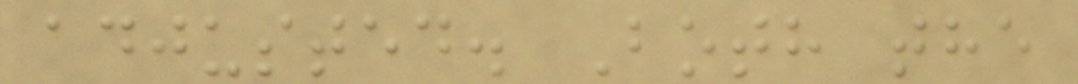adjusted. Both the
